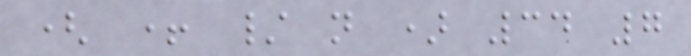( + / n ) 34 7
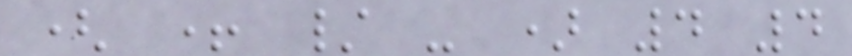( + / - ) 4 4
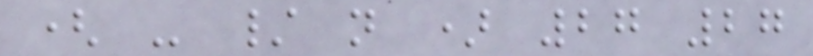( - / n ) 27 27
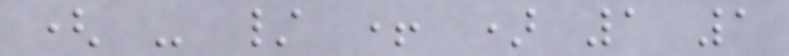( - / + ) 1 1
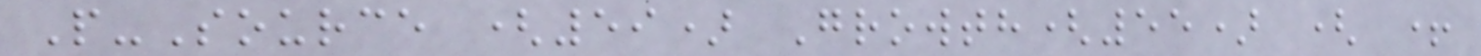P-Source (59) Growth(55) ( +
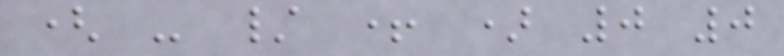( - / + ) 0 0
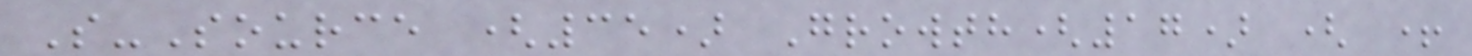S-Source (35) Growth(17) ( +
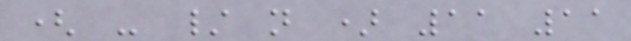( - / n ) 11 11
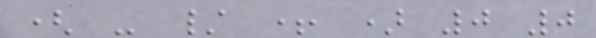( - / + ) 0 0
